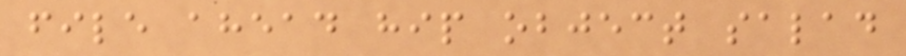file ahead hip object salad
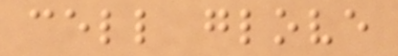cell glove
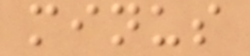minus
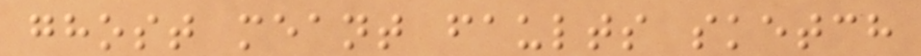ghost meant faults sketch
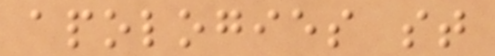apologies st
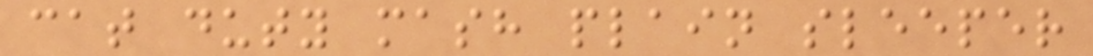cat duty mash plain sleeper
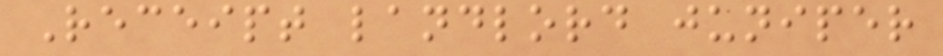Receipt landlord juniper
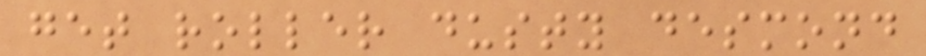get roller dusty desmond
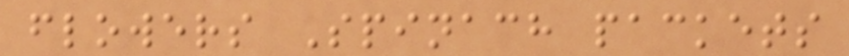flowers Spinach packets
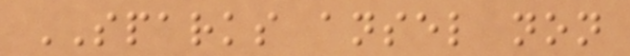SPARKS ansel non
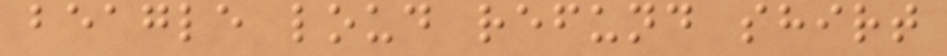beagle loud refund shirt
